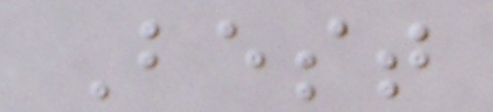Best
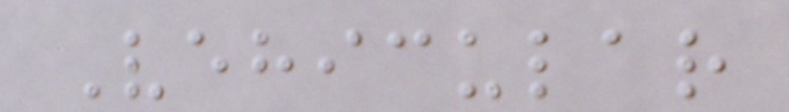Vehicular
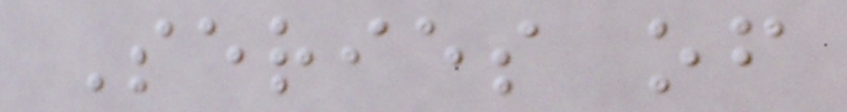Series of
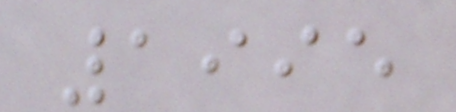1995
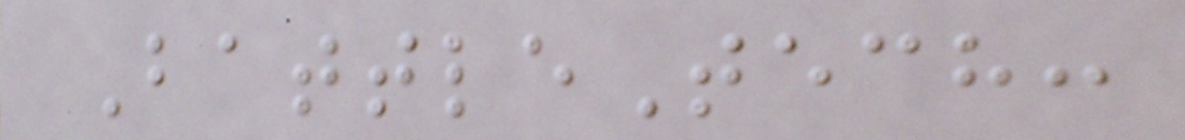BattleTech:
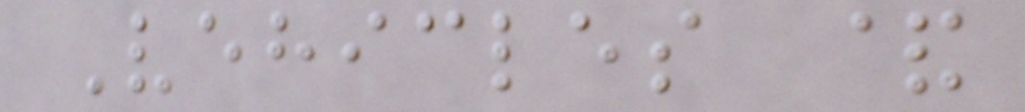Vehicles &
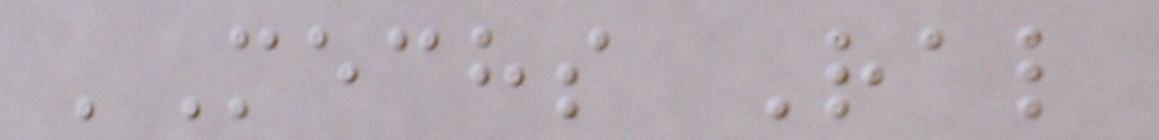'Mechs Ral
